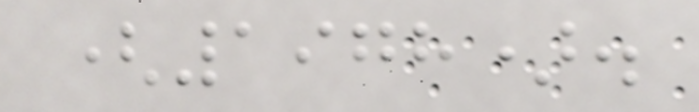(1978).
